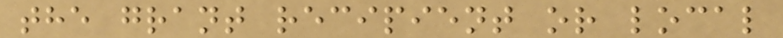the grant recipient or local
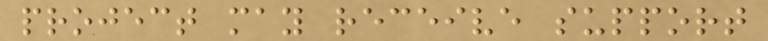project may receive support
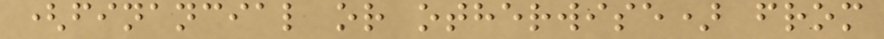(financial or otherwise) from
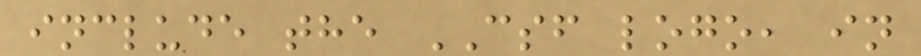include the CSF logo, in
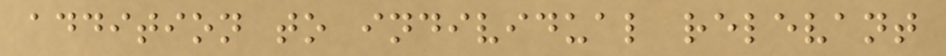addition to individual relevant
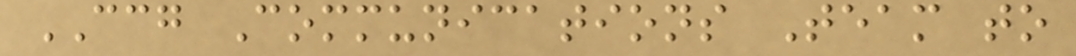CCG Communications Team to
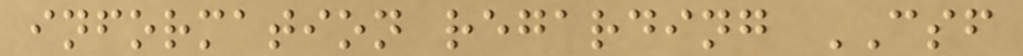information regarding CSF
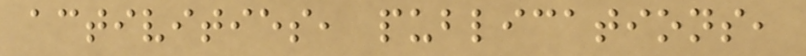activities, publications,
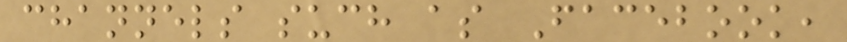channels such as Facebook,
